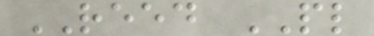REED PL
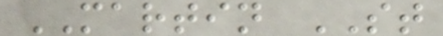MARTIN ST
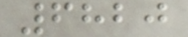6820
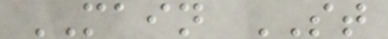MAIN ST
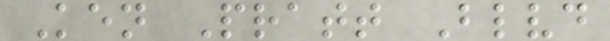Ken Pratt Blvd
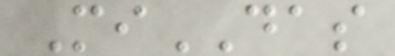MiDAS
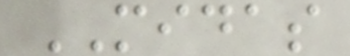MIDAS
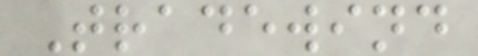Tradewind
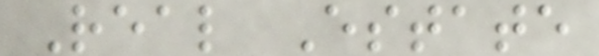Real Estate
